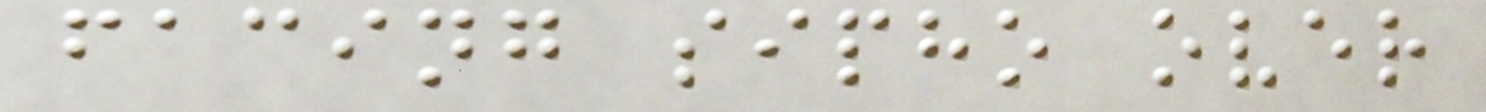facing sipho over
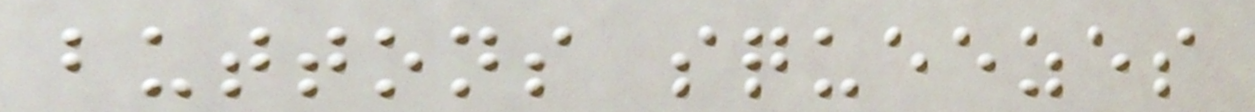buttons squeezes
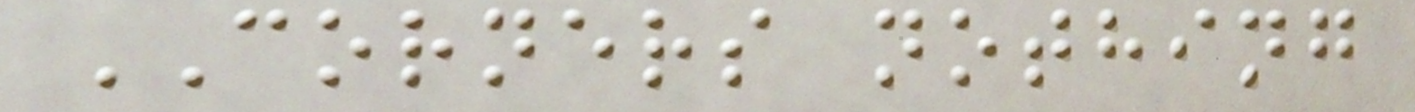CORNERS nothing
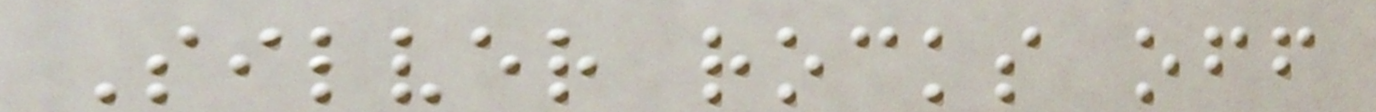Silver rocks off
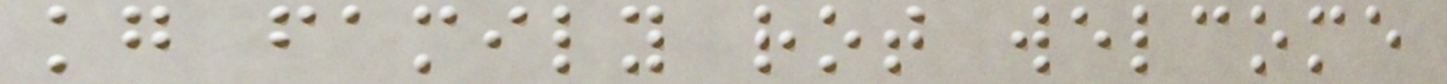kg family rot welcome
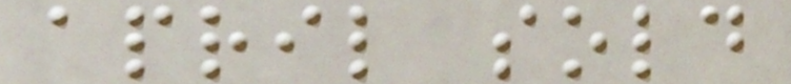april sold
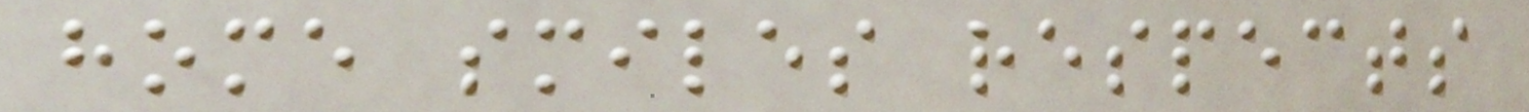home smiles respects
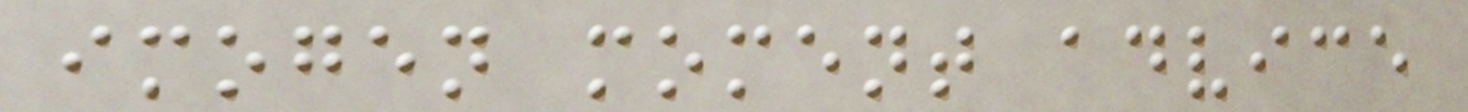imogen moment advice
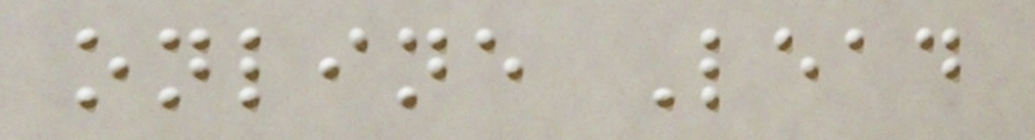online Lead
